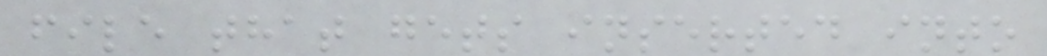file that gets inserted into
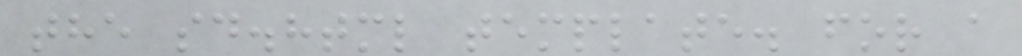the sd.html template. for a
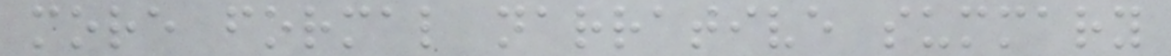more formal narrative summary
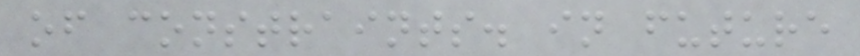of constraints. in future
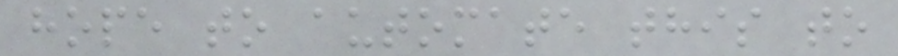hope to automate this to
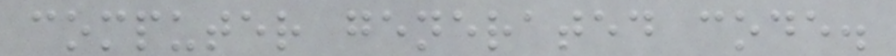computer generated code.
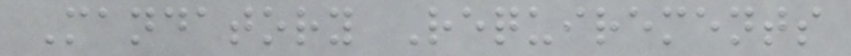Mandatory Requirements
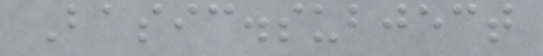Basic.subject
